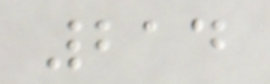214
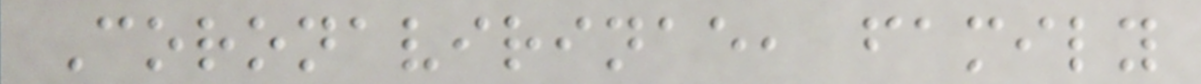Coronavirinae, family
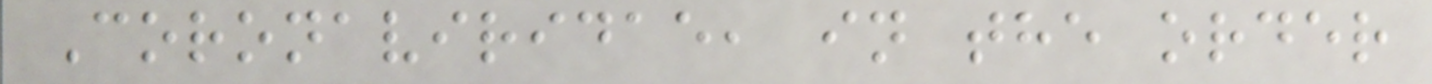Coronaviridae, in the order
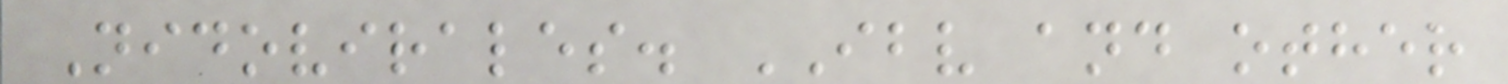Nidovirales. IBV and other
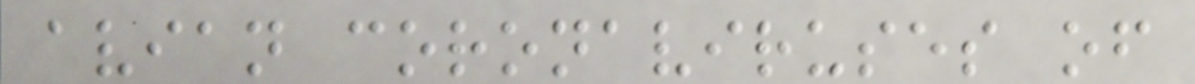avian coronaviruses of
